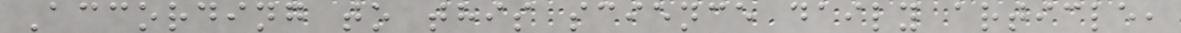According to this science daily article,
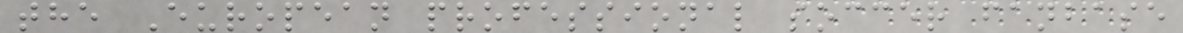the European professional soccer fanbase
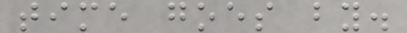time goes by.
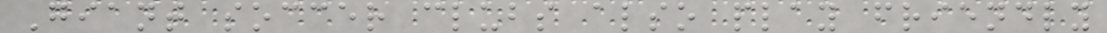Giant soccer clubs also play friendly
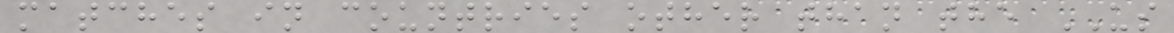matches in countries other than the US
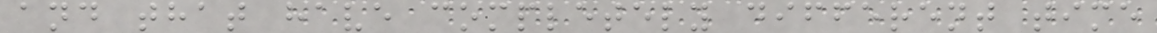and that have completely different time
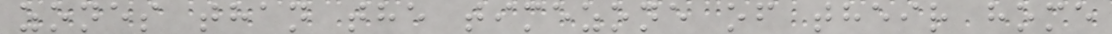zones than the timezone of their home
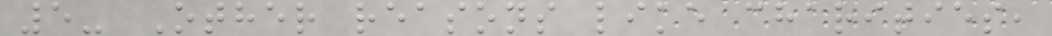5- Other reasons like charities,
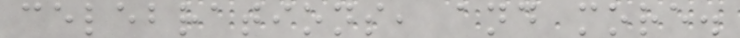celebrations, and more.
